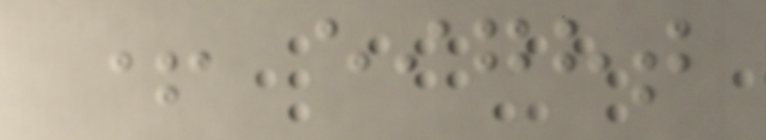+ eight
